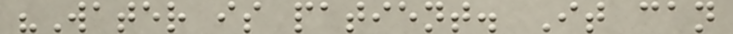"Water is patient. It can
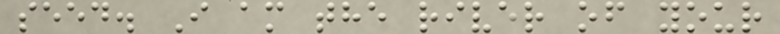seed. I am the river of your
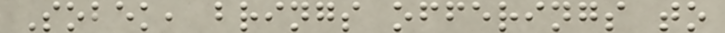Sobek, brings offerings to
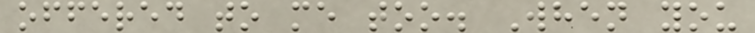offered to me too. When you
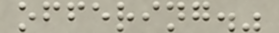offering."
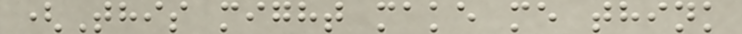(This might make me think
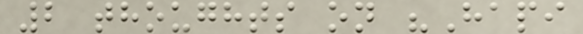2 thoughts on "Hapi
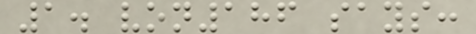1. von186 says:
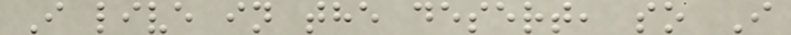I live in the desert, so I
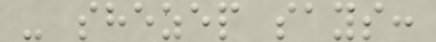- shezep says:
